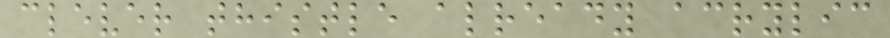clever thistle already acrylic
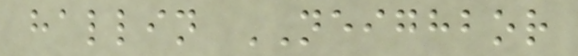hallin NEIGHBOR
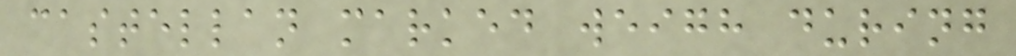castellan marked weigh during
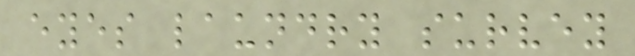eyes laundry survey
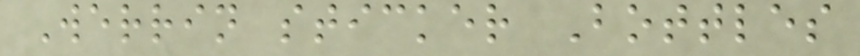Werrin sticker Bottles
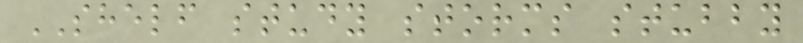SHELF study storms stubby
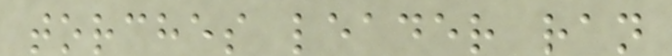torches leader ran
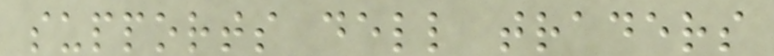supports dell traders
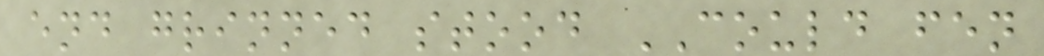end grinned stood COULD fen
